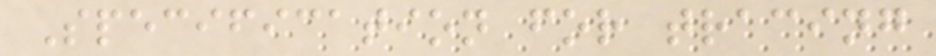Specification for tracing
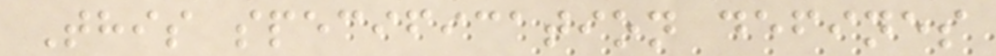This specification defines
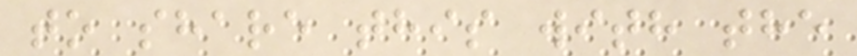to share this with the
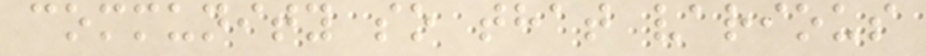community so that various
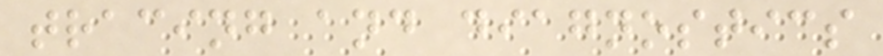tracing and diagnostics
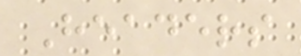Headers
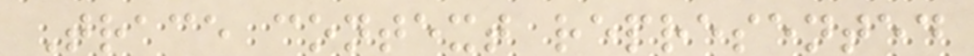Trace context represented
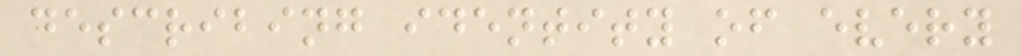describing identity of every
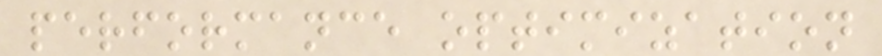performance optimization
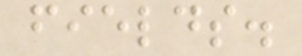fields.
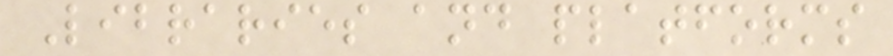Libraries and platforms
